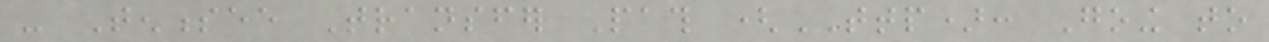- Tennessee Transfer Path (TTP): Going to
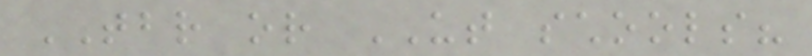TBR or UT schools?
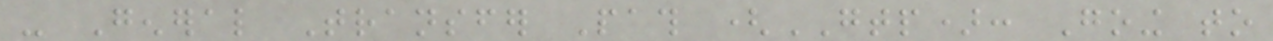- General Transfer Path (GTP): Going to
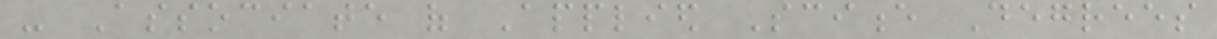- Associate of Applied Science Degrees
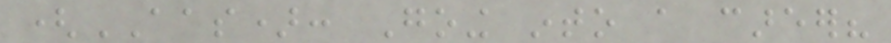(AAS): Going into a career?
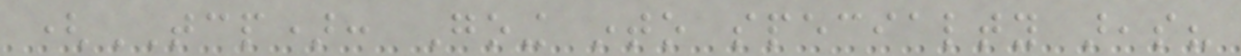(TCP): Going into specialty areas?
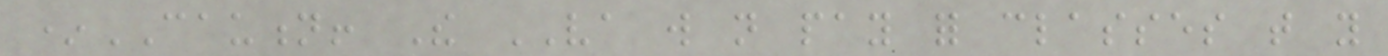*CAUTION! The VA will not pay for classes that you
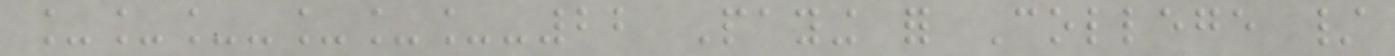___-___-22 Paying for College /
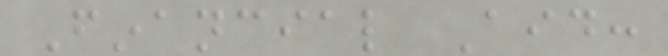Financial Aid:
